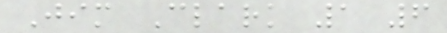Jim Clark 1 6
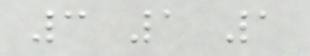3 1 1
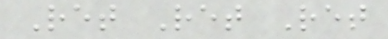Ret Ret Ret
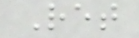Ret
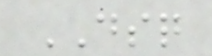DSQ
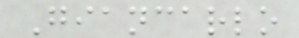Giancarlo
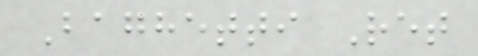Baghetti Ret
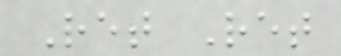Ret Ret
